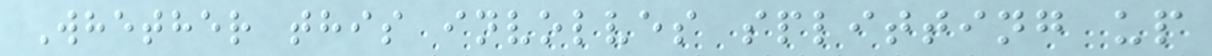Whether this involves splitting up
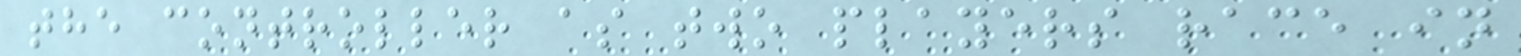the controller as two players race in
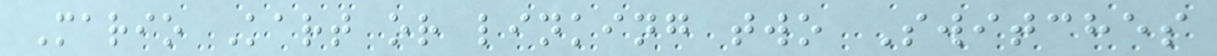Mario Kart or linking two Switches
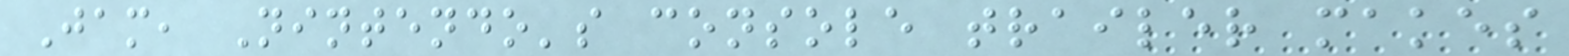Jam, Nintendo's console trailer makes
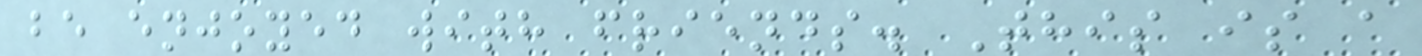be enjoyed with friends. This is a
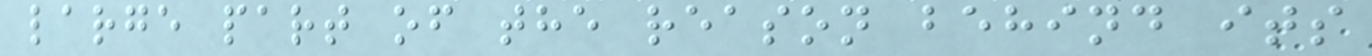large part of the reason behind its
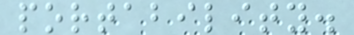portability.
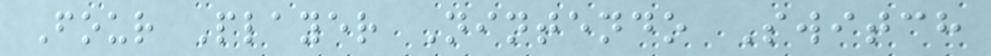Four Player Nintendo Switch
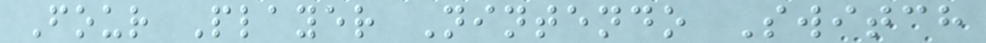Four Player Nintendo Switch
